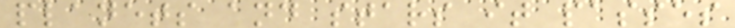planets and stars it passes
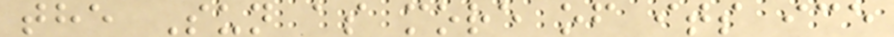the Sun as more of its ice
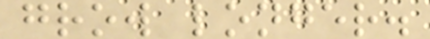grow longer.
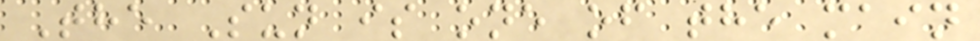The Sun is one of the main
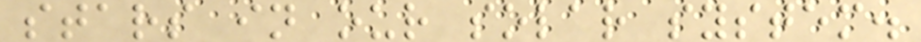stars in our solar system.
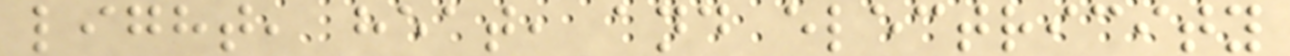light, heat, and electricity
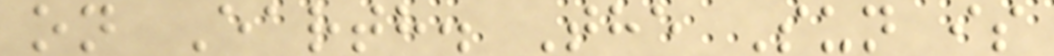on Earth. The Sun is
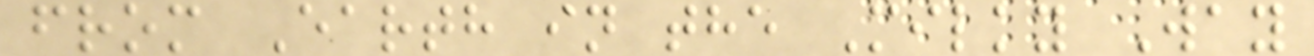from Earth in the Milky Way
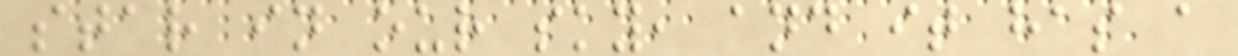star in our sky, and it has a
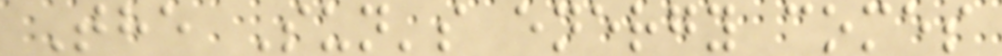The Sun's energy comes
